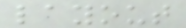layout
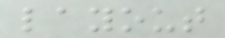layout
